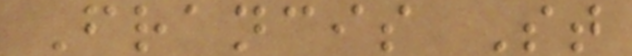Francis St
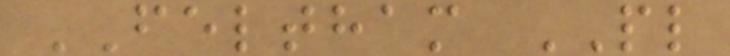FELTHAM PL
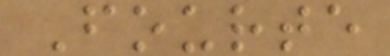Fourte
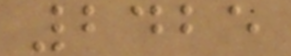2425
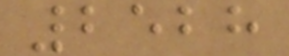2528
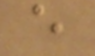e
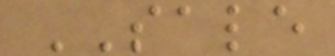SALE
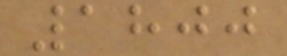1800
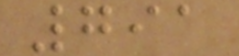791
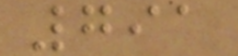791
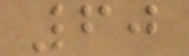60
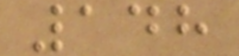148
